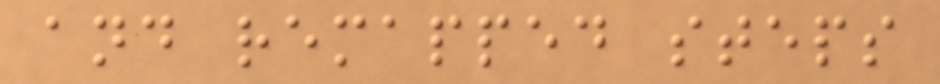and remapped steps
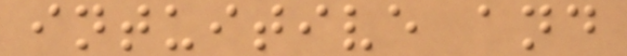intuitive and
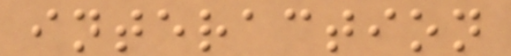interaction
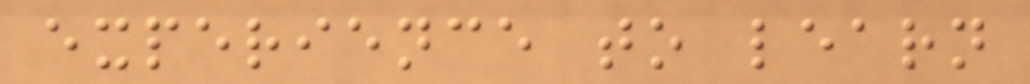experience to learn
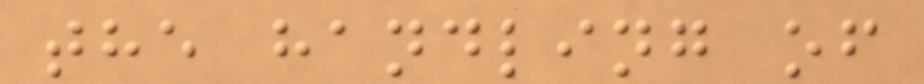the handling of
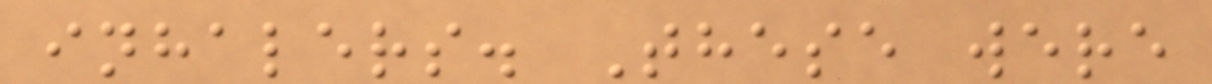inhalers. These were
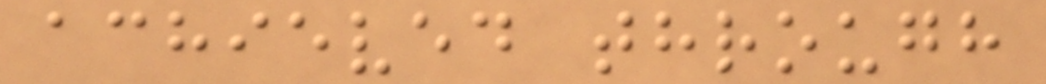achieved through
